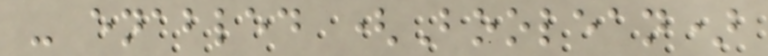- enabled (Boolean)
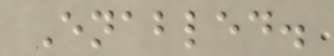Enabled.
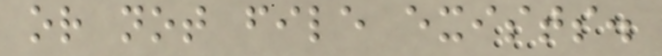or not file exists.
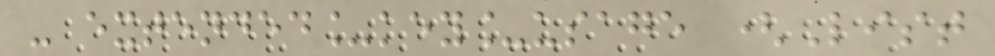- extended_key_usage (List
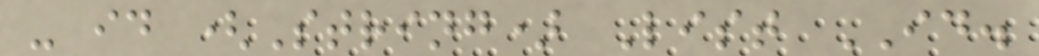- id (String) List ID.
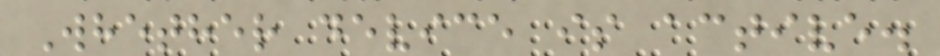Whether device is active.
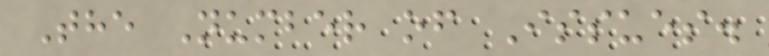The Number of Issues.
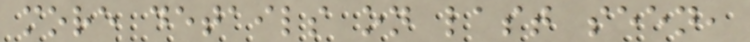more details on last seen,
